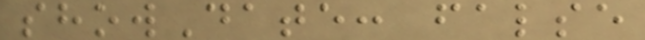showDate: false
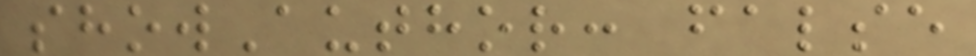showAuthor: false
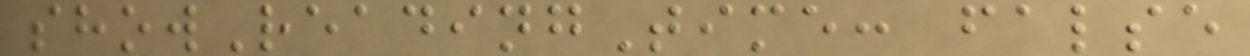showReadingTime: false
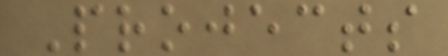Projects
